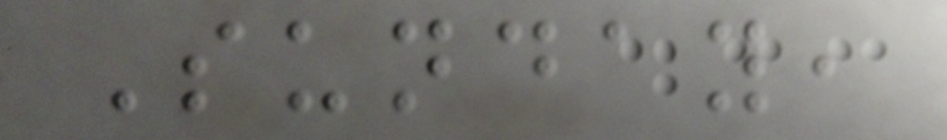Sunday,
